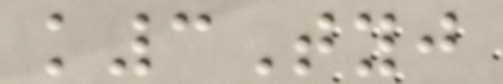k3Tyj
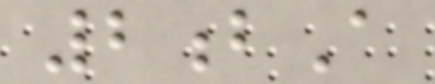2bA
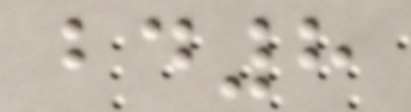bd8
